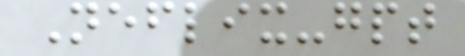Neflix-gpt
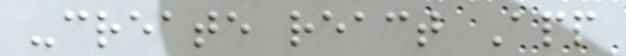-create react App
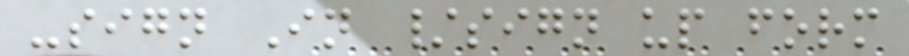-sign In /sign up form
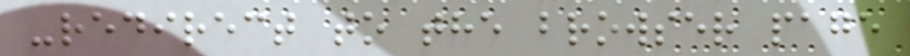-redirect to the browser page
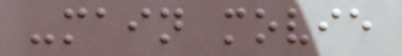-main movie
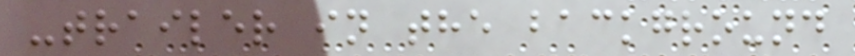-trailer in the background
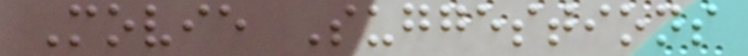Movie Suggestions
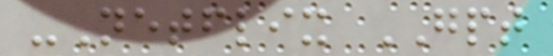-Netflix GPT
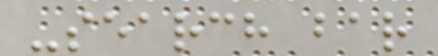-search bar
